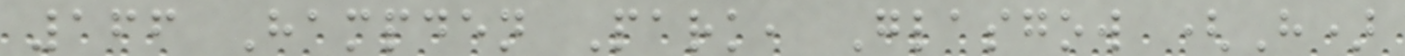166 Hampden Park, Glasgow (H)
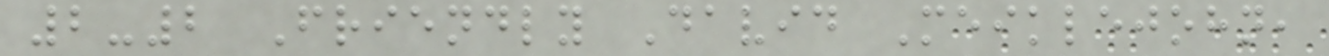2-2 Friendly David Meiklejohn,
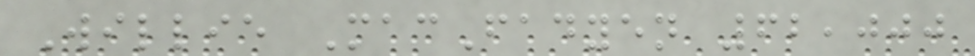Willie MacFadyen 62,000
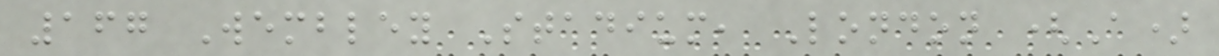167 Wembley Stadium, London (A)
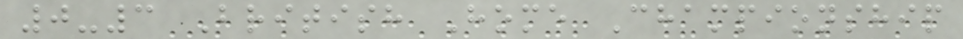0-3 British Home Championship
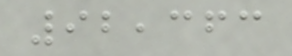92,363
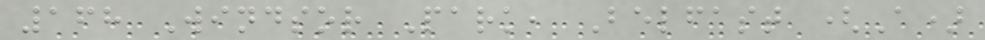168 Windsor Park, Belfast (A)
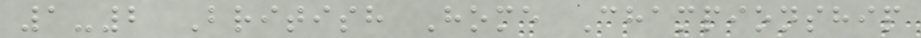1-2 British Home Championship
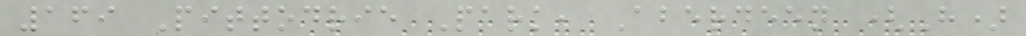169 Pittodrie Park, Aberdeen (H)
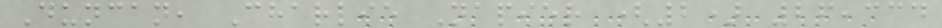Duncan, Charlie Napier (2) 26,334
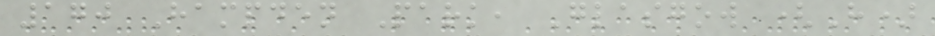170 Hampden Park, Glasgow (H)
